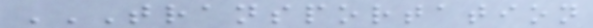TRANSPORTATION
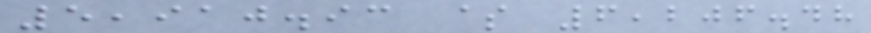5,910.93 $ 6,206.48
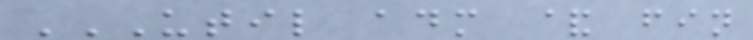UTIL ADM & FIN
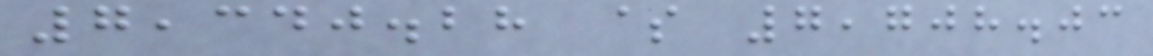7,340.28 $ 7,708.03
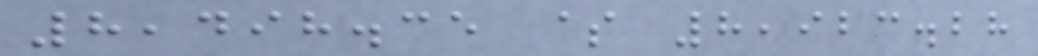8,498.35 $ 8,923.28
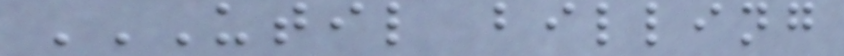UTIL BILLING
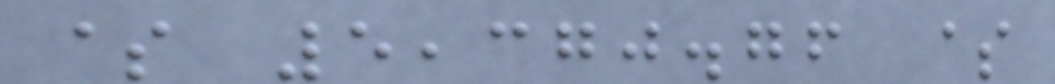$ 5,370.76 $
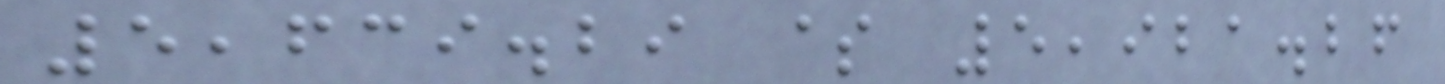5,639.29 $ 5,921.26
